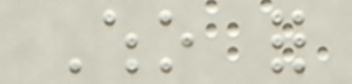Who for
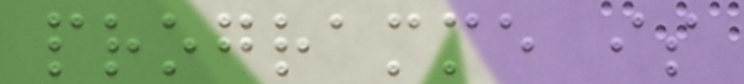programme is
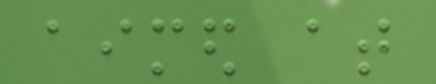aimed at
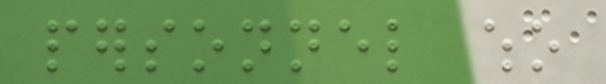personnel who
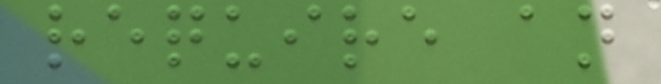require an
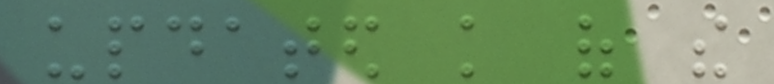updated knowledge of the
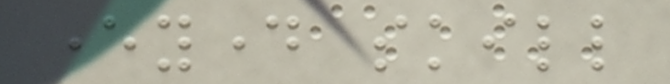everyday skill
